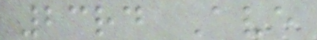23rd Ave
